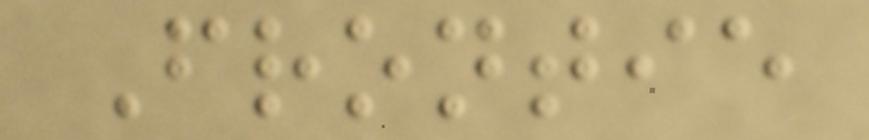Frontie
